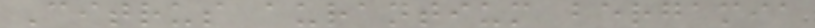Citrus aurantium bergamia
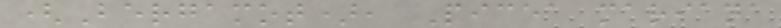(Bergamot), Picea mariana
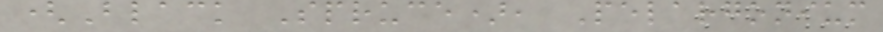(Black Spruce), Pelargonium
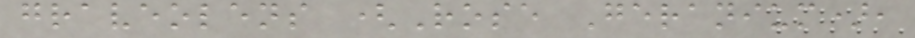graveolens (Rose Geranium),
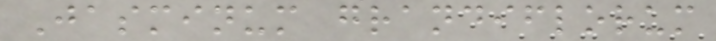Jasminum grandiflorum
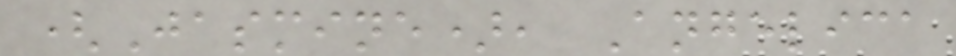(Jasmine), Angelica
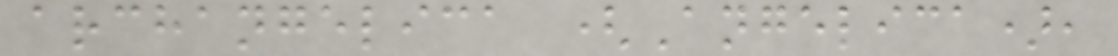archangelica (Angelica),
